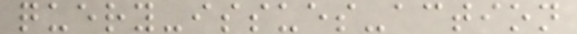query-issues-action
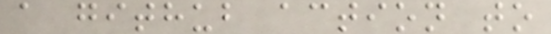a github action to
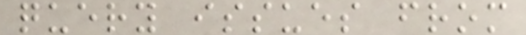query issues from
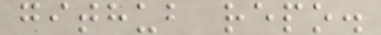github repo.
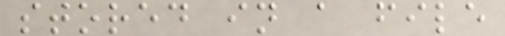stored in a file
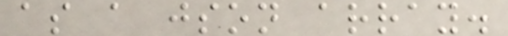as a json array.
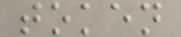token
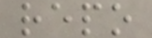repo
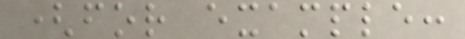(for example:
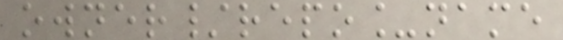owner/repo_name
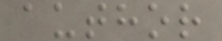author
